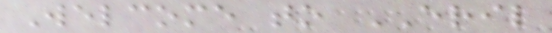Welcome to ERIL
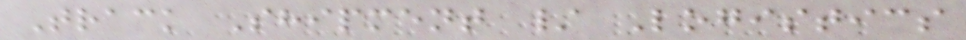Track Shipment / Logistics
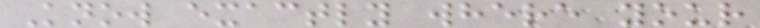Know exactly where your
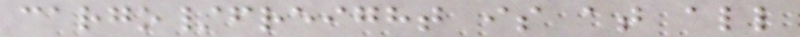cargo/freight is at all
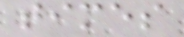times
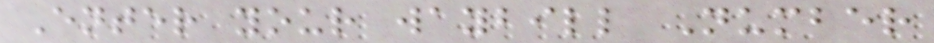Enter your waybill Number
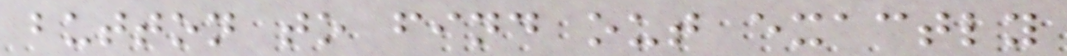button to find out exactly
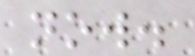now.
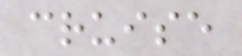cruise
